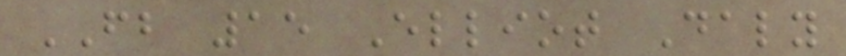FB 15 Elliot Daly
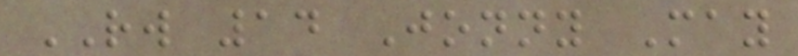RW 14 Jonny May
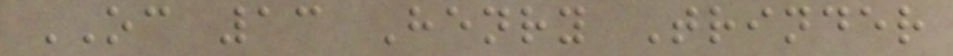OC 13 Henry Trinder
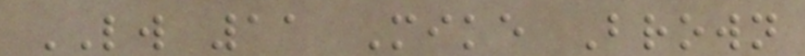LW 11 Mike Brown
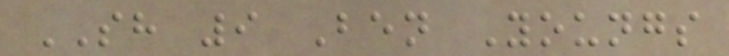SH 9 Ben Youngs
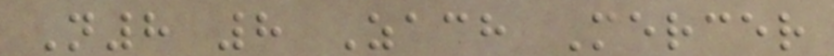N8 8 Zach Mercer
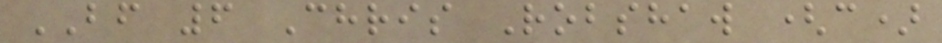BF 6 Chris Robshaw (c)
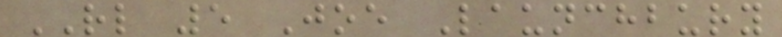RL 5 Joe Launchbury
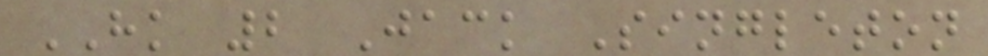HK 2 Jack Singleton
